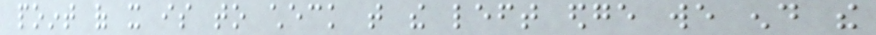point of it is to check that the left edge we end the
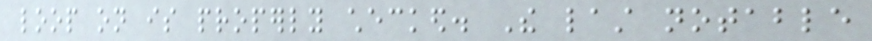loop on is properly checked. The last notable
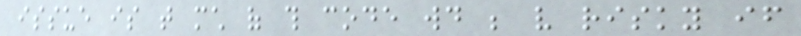issue is that much of this code would be very risky if
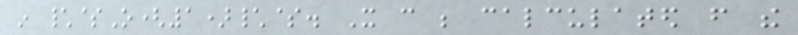in \$O(1)\$. It can be calculated from the
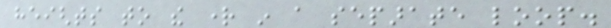heights to the right in a separate loop.
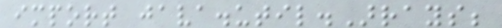import java.util.Arrays;
